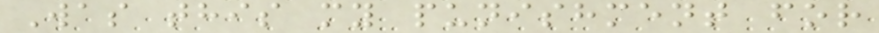Was this my punishment for
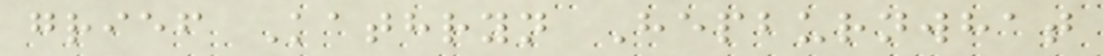grief Kathryn Hepburnwhat
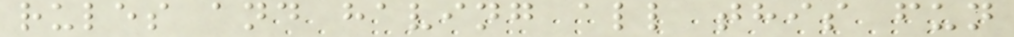rules and having all this fun
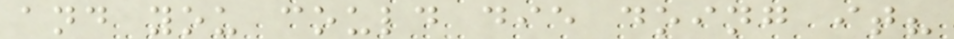and you could die doing it?
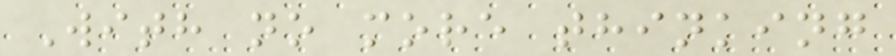With no more thinking
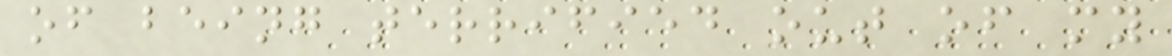of being terrified out of my
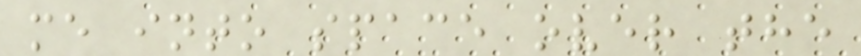me into space over the
